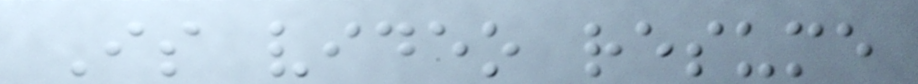Is video resume
